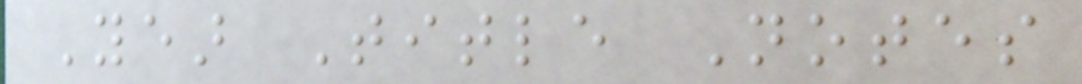Year Title Notes
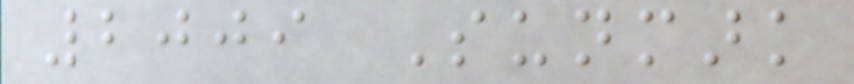2009 Sunmark
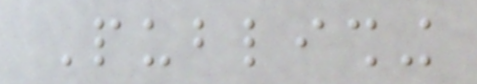Publishing
